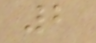2
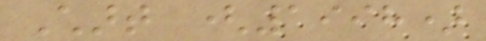Chart (1998)
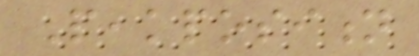Peakposition
